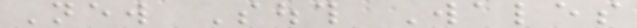New South Wales
